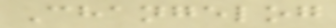Changelog
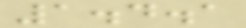1.4.1
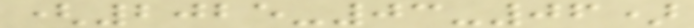(2025-03-06)
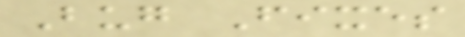Bug Fixes
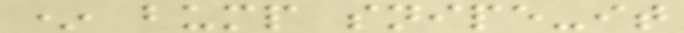* bump snipe-it
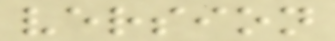version
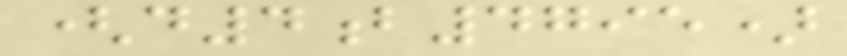(d4b4795)
